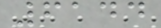6144
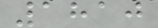1810
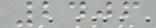2406
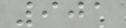901
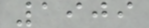1909
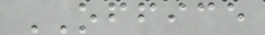OFFICE
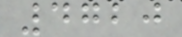4720
